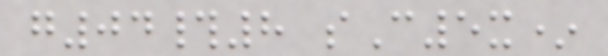g04#8 sC5x*
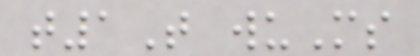t1T wuMs
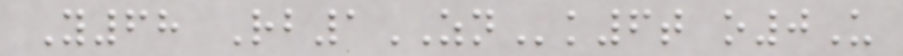Y68 Rb1ZNk6t o0U
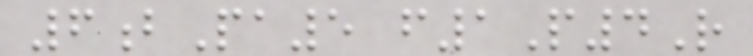6bPa5 f1P4R
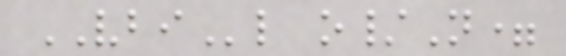VBIl o/N=
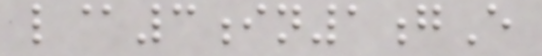l@3in1gE
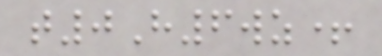t0H6wz+
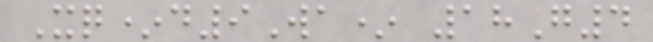Xq*d9Wa* 18G4
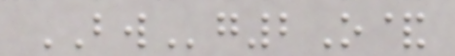BWg2O&
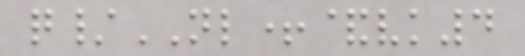q/NL+&vk4
